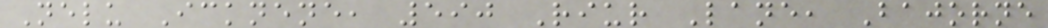Nelu Icknene, 590 Riur Lane, Bajorne
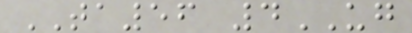TA56 4UG
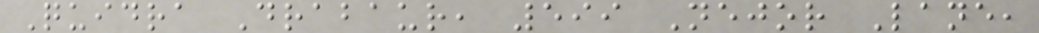Quidra Drabaur, 599 Nejor Lane,
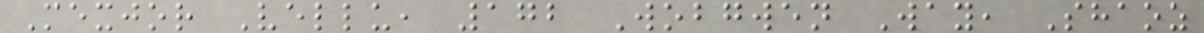Mexjor Vellu, 172 Wobgwen Way, Shaoz
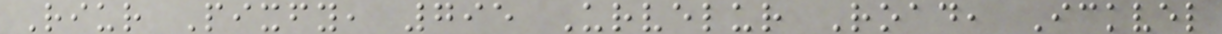Riur Pixfy, 795 Urvelur Road, Ickvel
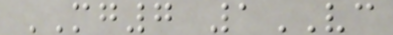MG7 1VC
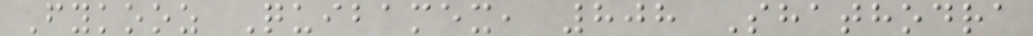Fykooz Quibamex, 808 Shathodra
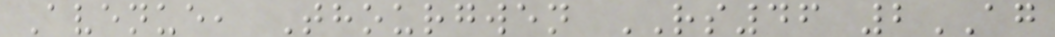Avenue, Thourgwen RS46 2AG
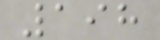198
